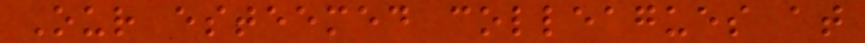Our esteemed colleagues at
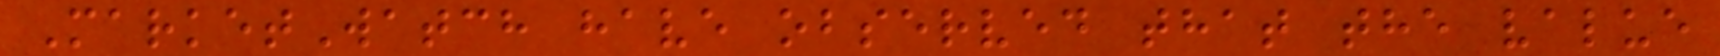MarketWatch have observed that the value
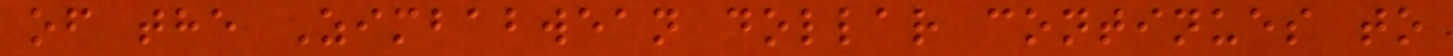of the Zimbabwean dollar continues to
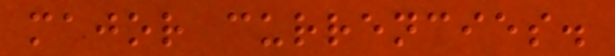major currencies.
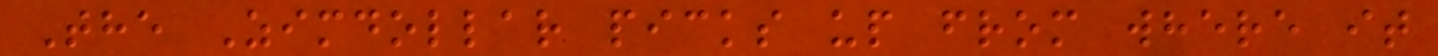The Zimdollar picks up from where it
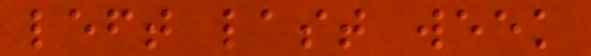left last week
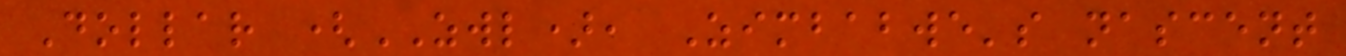Dollar (ZWL), Zimbabwe's nascent
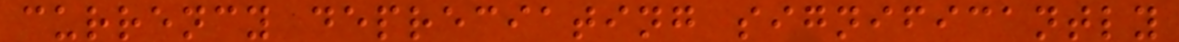currency depreciating significantly
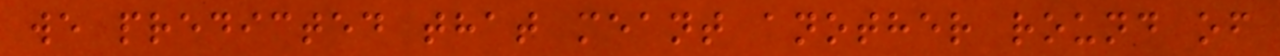we predicted that meant another round of
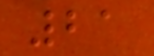21
